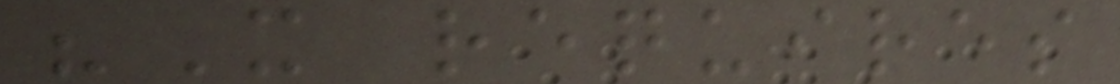"It requires
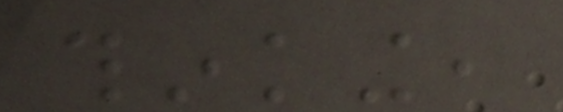thinking,
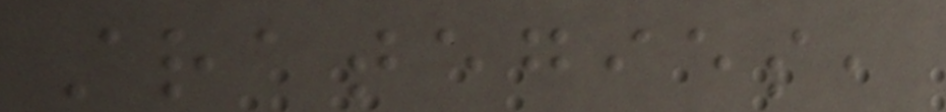strategies,
